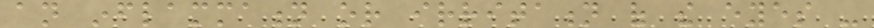an inflammation or irritation of the eyes -
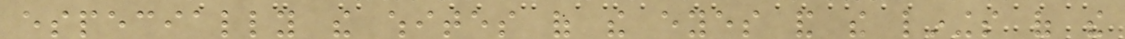especially the whites of the eyes and the linings of the
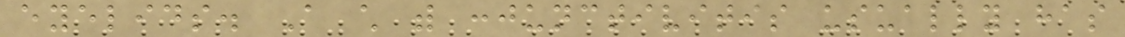eyelids. A child with conjunctivitis usually has
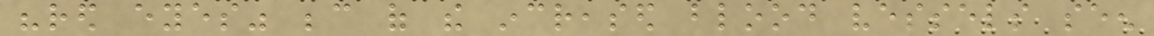"red eyes" because of the increased blood vessels seen
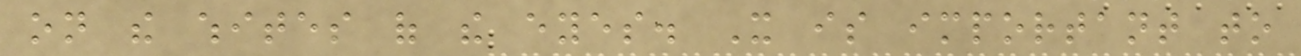on the whites of the eyes. It is important to
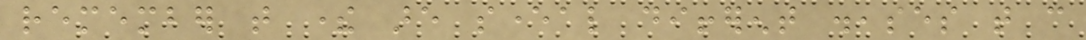remember that there are several different diseases that can
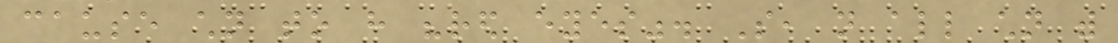cause children to have "red eyes". So, not all children with
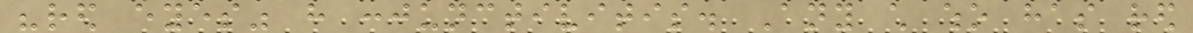"red eyes" have conjunctivitis. Any child who has red
